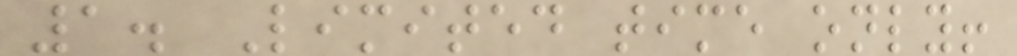1. Limited time only!
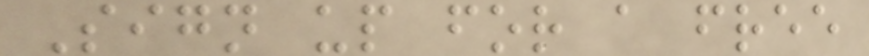Sign up for a free
